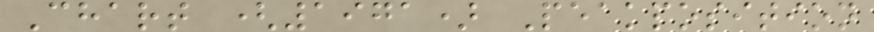Chart (1971) Peakposition
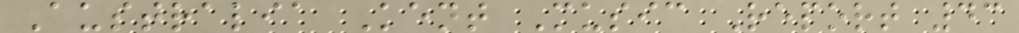Australia Kent Music Report 43
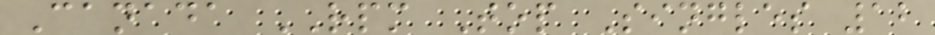Canada RPM Top Singles 12
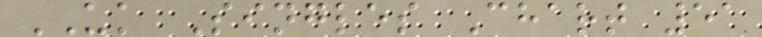UK Singles Chart 51
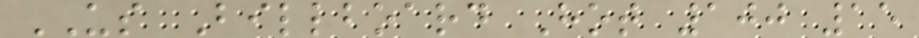US Billboard Hot 100 15
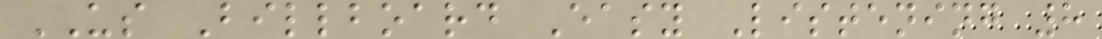US Billboard Easy Listening 8
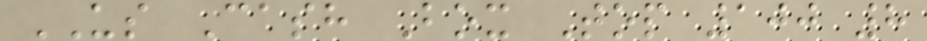US Cash Box Top 100 8
